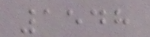1548
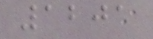1201
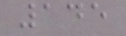145
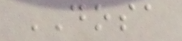DOSA
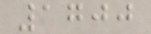1700
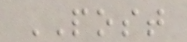POST
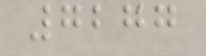7277
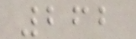262
